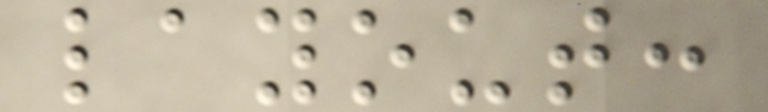layout:
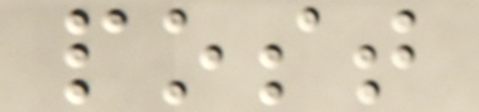post
